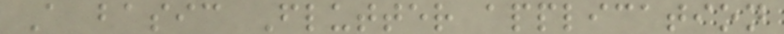A basic Flutter application
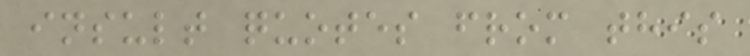insult quotes from this
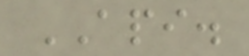API.
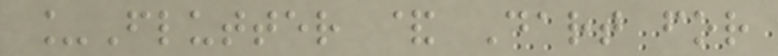_Flutter & Dart for
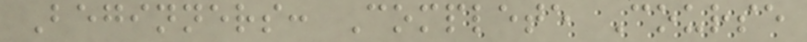Beginners: Complete Course
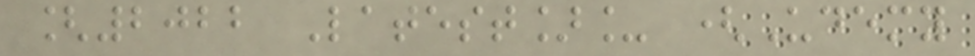[2022 Latest]_ (Udemy
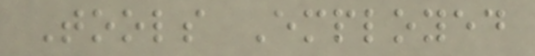Tools Employed
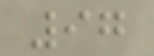97
